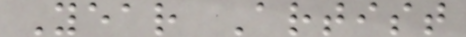Year Artist
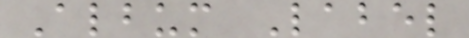Album Label
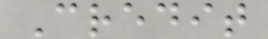Credit
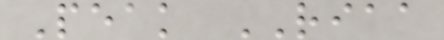Peak RIAA
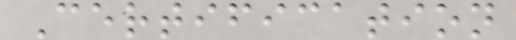Certification
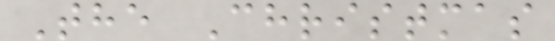The Christmas
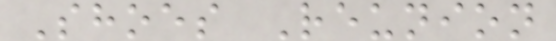Shoes Reunion
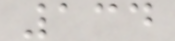134
